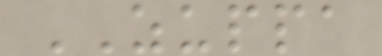ZUPPA
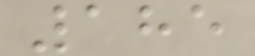185
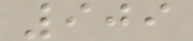909
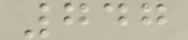747
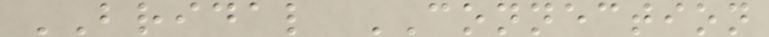BRIDAL CONNECTION
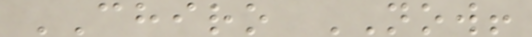CHIRO NOW!
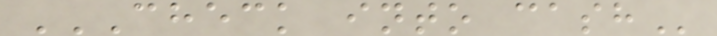CHECK INTO CASH
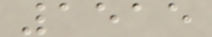1515
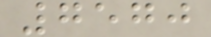7570
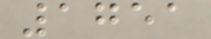1751
